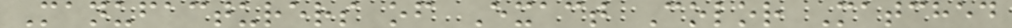Manufacturers of Exact Color Matched
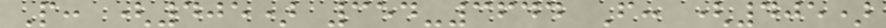P: (405) 354-3644 F: (405)
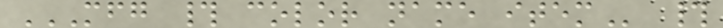MFG # COLOR NAME ITEM #
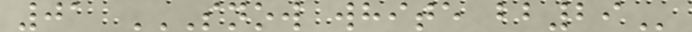01 SNOW WHITE BB29
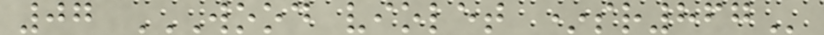07 WOOD VIOLET *SR867
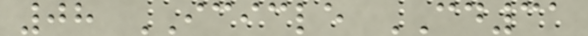08 ICICLE CD31
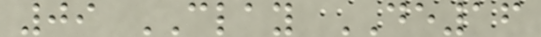09 CLAY DE16
